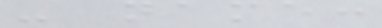- name:
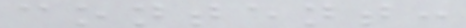content:
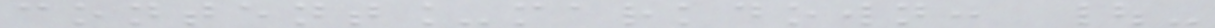content_markdown: |-
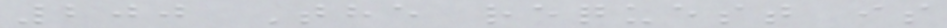200 The request is
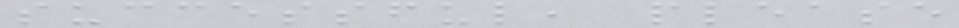successful, please
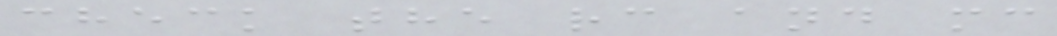check the rc and mc
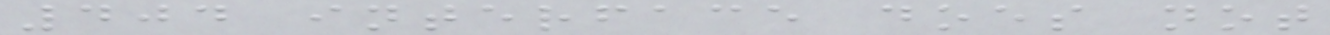404 interface does not
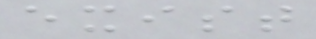exist
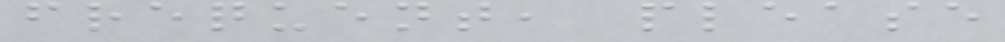frequent, please
